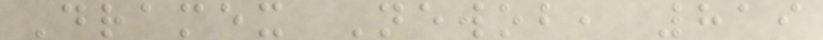Dramex Newob, 819
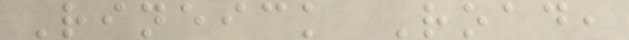Rineick Road,
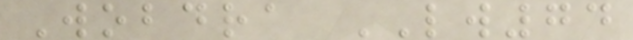Wobdra LW74
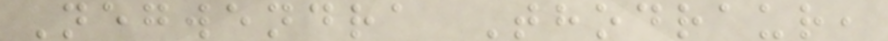Negwendra Thodraur,
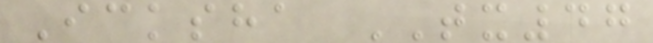Icksha TX47
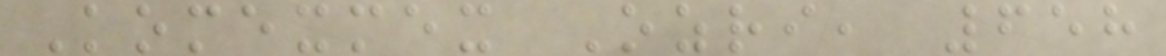Komexmex Ozri, 658
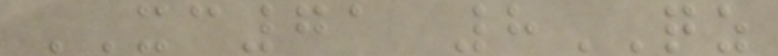XC71 8QZ
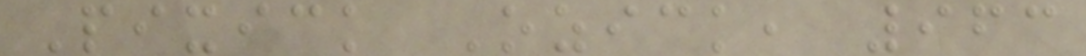Pixick Ozick, 963
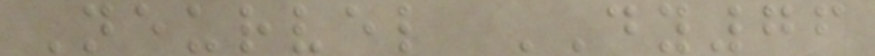Neurvel DY76
